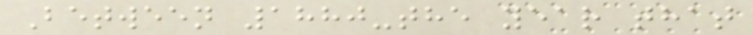Between 1880-the year that
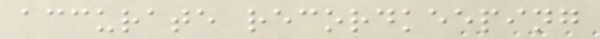accurate recordkeeping
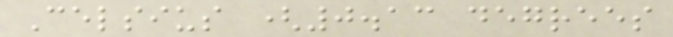Celsius (0.13 degrees
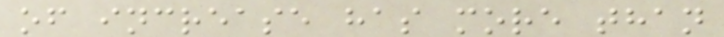of increase has more than
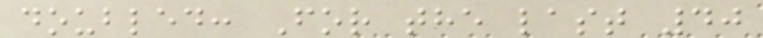doubled: For the last 40
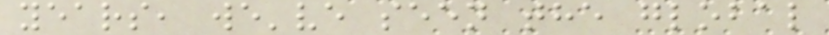years, we've seen the global
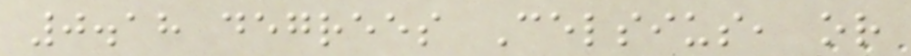0.18 degrees Celsius, or
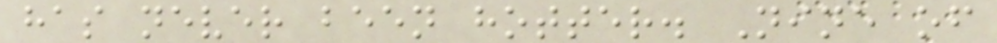has never been hotter. Nine of
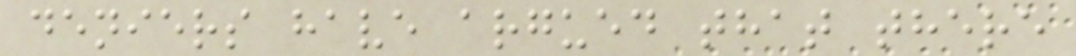deniers have argued that there
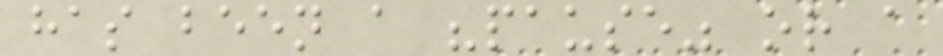has been a "pause" or a
